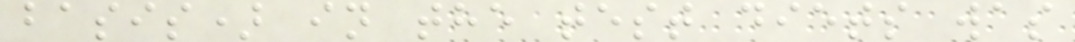basis) in the test diets was
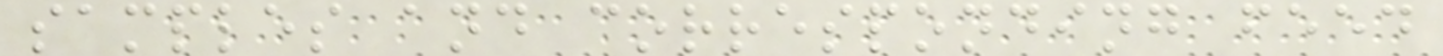samples and corresponding feed
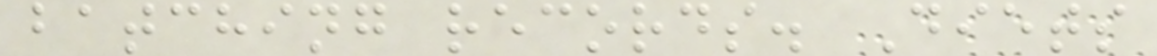batching records. Diets
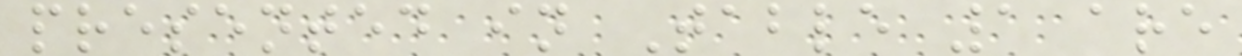presented in Table 1 are
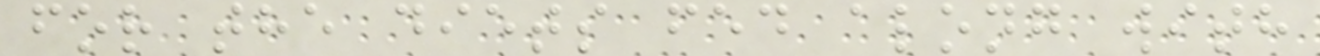for the diets fed along with
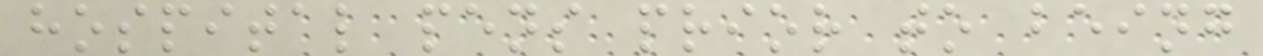hospital pens prior to being
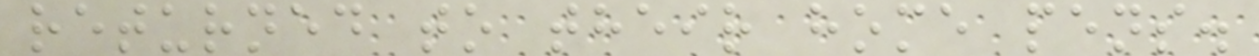returned to their home pens.
